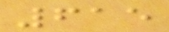615
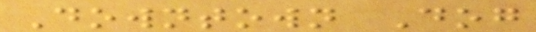Downtown Dog
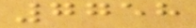7758
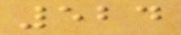524
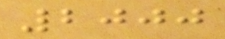2000
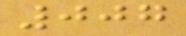007
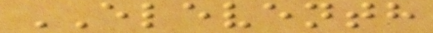ELEVENTH
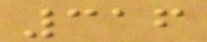316
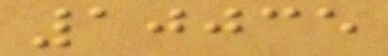10035
